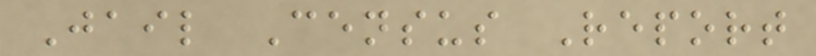Jail Census Report
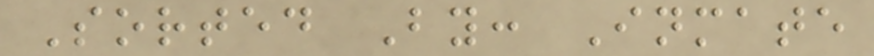Sorted By: Inmate
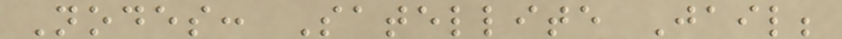Nodes: Satellite Jail;
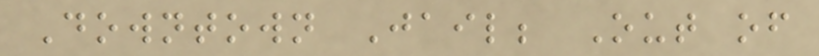Downtown Jail; Out of
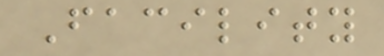Facility
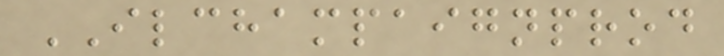ILCHAMPAIGNPROD
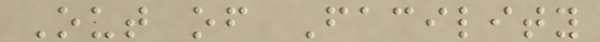Out of Facility
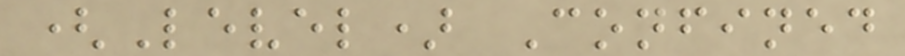(Level) Confined
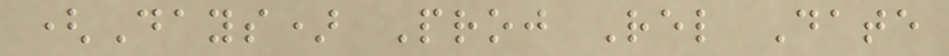(Days) Proj Rel Date
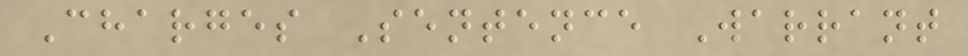Charges Sentence Warrant
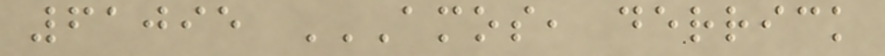61095 AMOS, DERRICK
